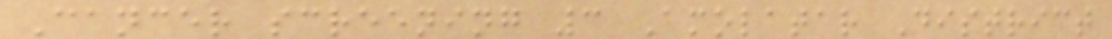Cancer screening 3 Amolatar District
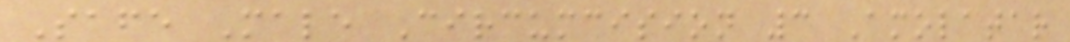Safe Male Circumcision 3 Amolatar
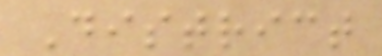District
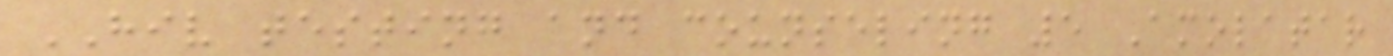HIV testing and counseling 5 Amolatar
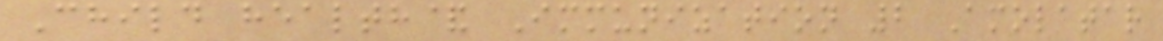Child health& Immunization 2 Amolatar
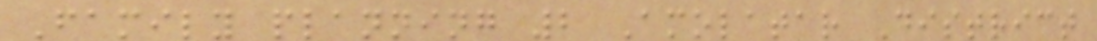Family planning 2 Amolatar District
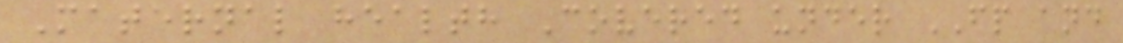Maternal health Covered under FP and
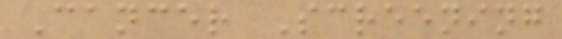Cancer Screening
